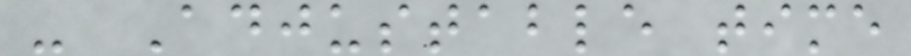- Adjustable time
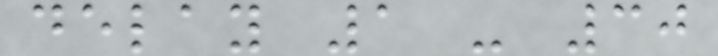delay 1 - 30
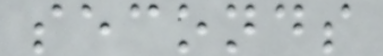seconds
